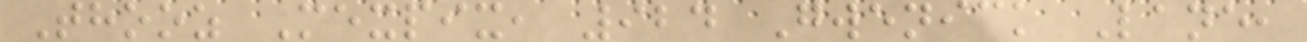Thooz Mexpix, 924 Gwenick Lane,
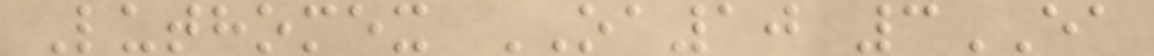Luthomex OA10 3EA
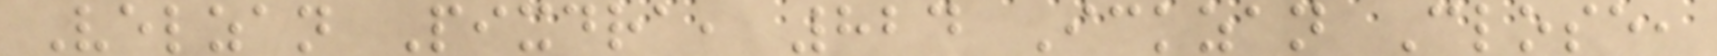Velzan Pixdra, 824 Ickzan Close,
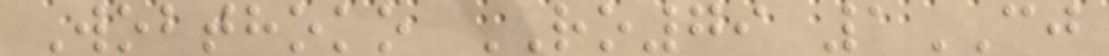Wobthoko RO79 1CJ
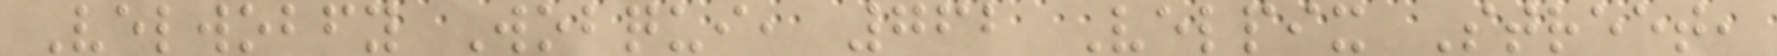Velwobfy Wobqui, 762 Velpix Street,
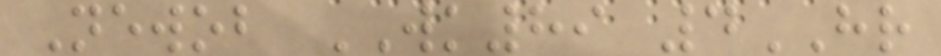Newob WK89 4HR
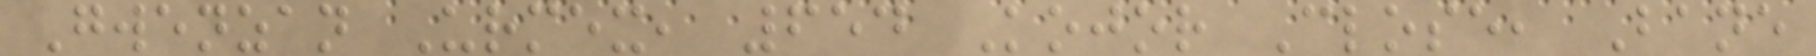Gwenzan Urmex, 654 Kojor Close, Bane
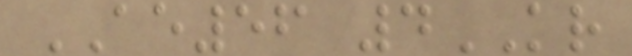AE56 4KR
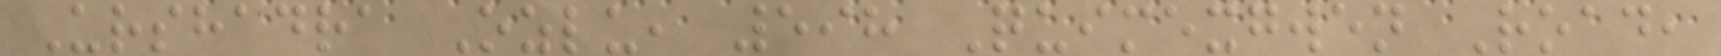Urshadra Ozlu, 598 Quimexgwen Road,
